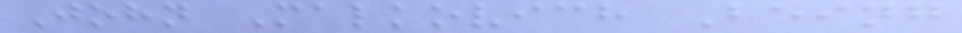John Malkovich Being
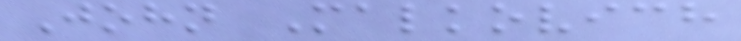John Malkovich
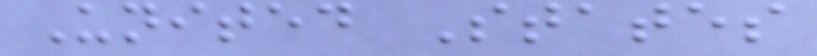United States
